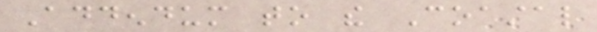Addendum to the Coastal
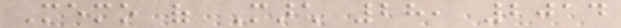Memo of March 28, 2014
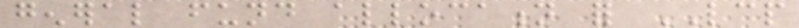general fund allocation for LCP
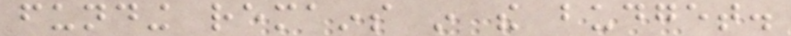funding remains in the budget.
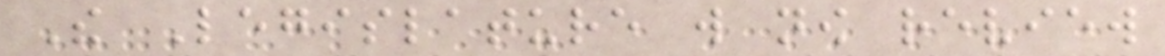The Legislature will now review
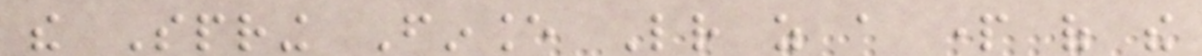the Spring Finance Letter as a part of the
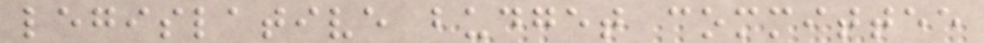legislative budget committee
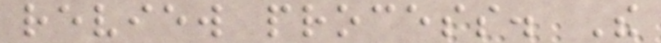review process. The
